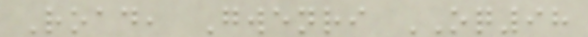Road, Gwenri OQ98
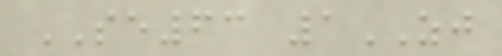SE63 1ZJ
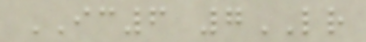IC6 7LR
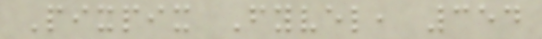Pixpix Fyvel, 354
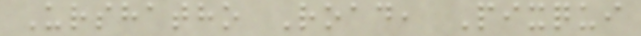Urshatho Road, Pixqui
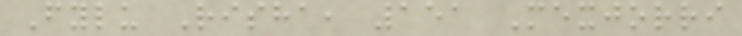Fylu Risha, 151 Mexjorri
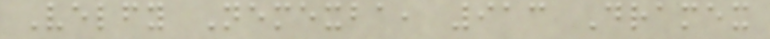Velfy Nemexba, 913 Dramex
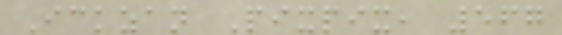Ickzan Pixpix, 567
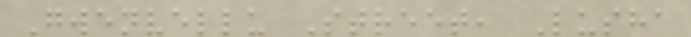Gwenvellu Street, Lusha
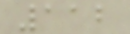112
